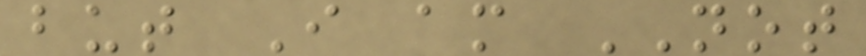but I am NOT
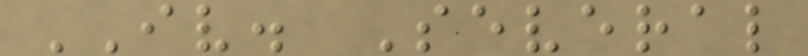IV. Several
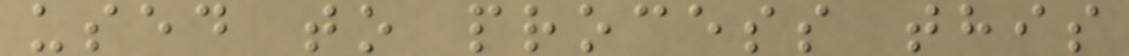used to process this
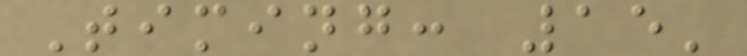Timing: 15'
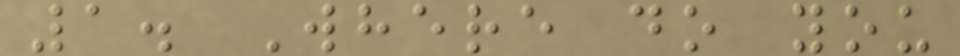1. Where do you
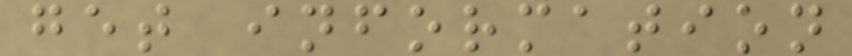get information
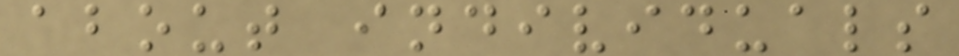about individuals
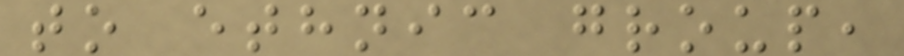to ethnic group,
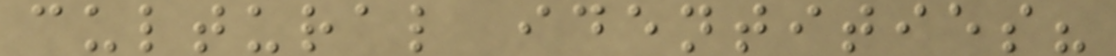cultural identities?
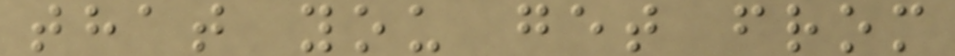that you get from
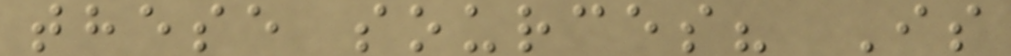these sources? Is
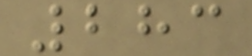283
